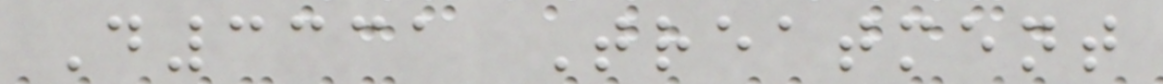D3331 Treatment
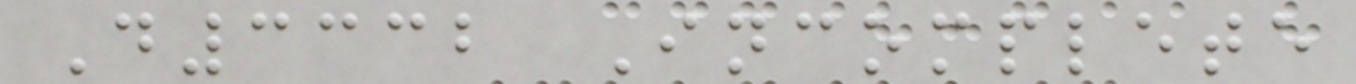D3332 Incomplete
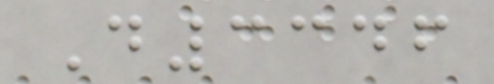D3346
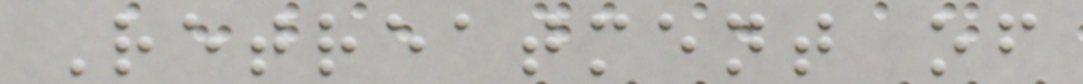Retreatment of
